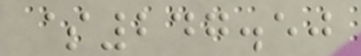$247.50
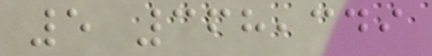5 368,349
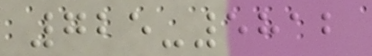725-5812
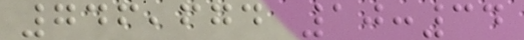746,674 10:34
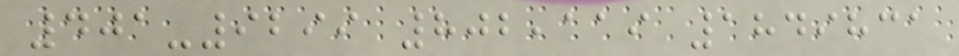401-9299 802,119 1849831
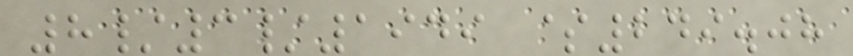8/3/1949 $249.08
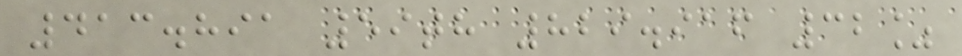413.891 59th 829.916 32%
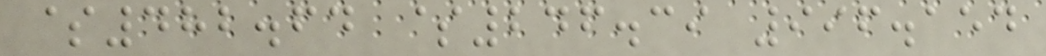$482.64 $246.39 996.154
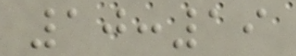10:19
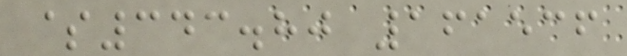$343.80 161536
